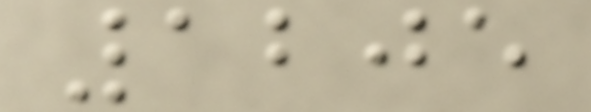1205
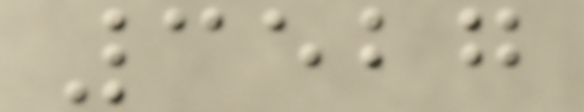3527
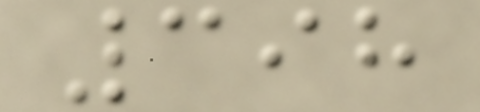398
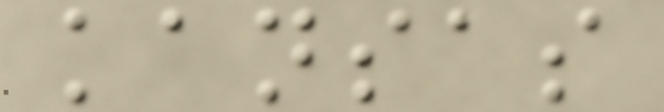kansas
